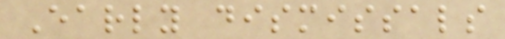Early dismissals
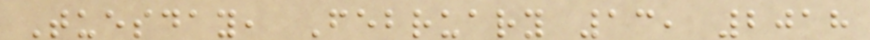Tuesday, February 13, 2018
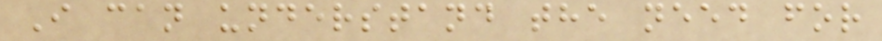I can understand the need for
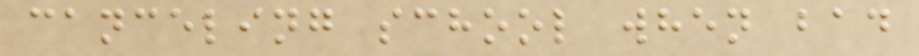canceling school when bad
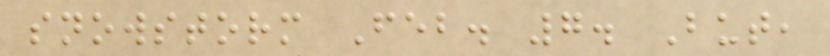snowstorm Feb. 7. But,
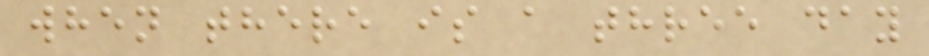when there is a three day
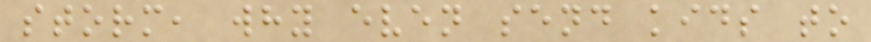storm, why even send kids to
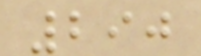290
